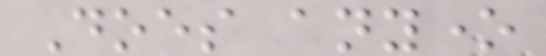Does anyone
